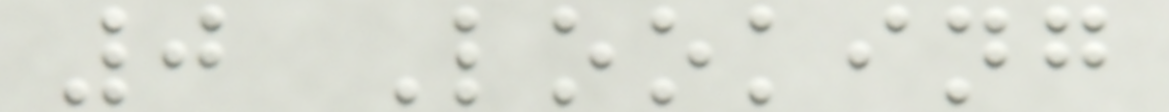0 Looking
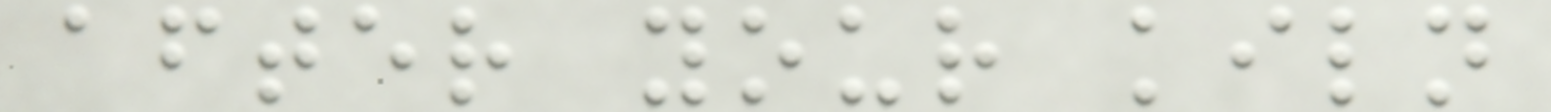after your kiln
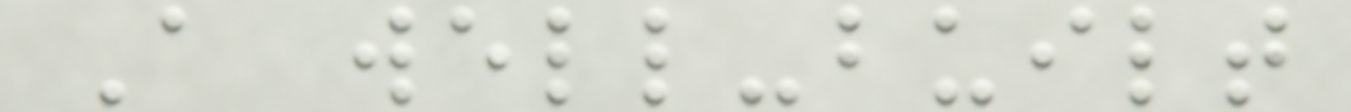A well-built
